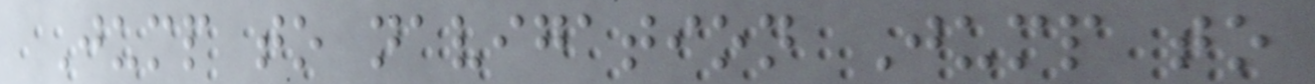Jump to navigation Jump to
